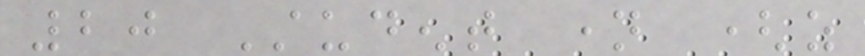20 Student name (as
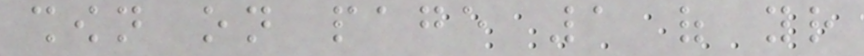shown on page 1 of your
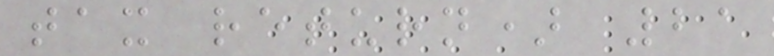tax return) 21
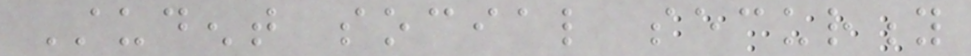Student social security
